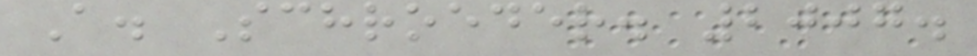A. Schroeder. 2007.
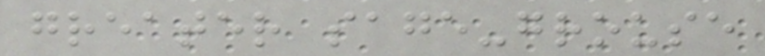greater sage-grouse
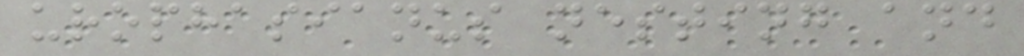urophasianus nesting and
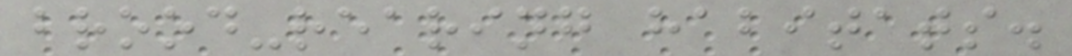brood-rearing habitats.
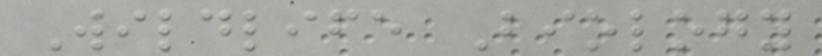Wildlife Biology
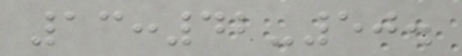13:42-50.
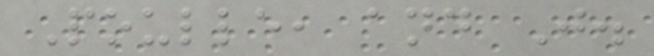Poulle, and J.
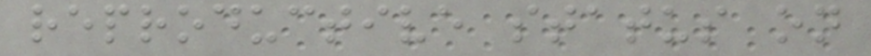reproductive status on
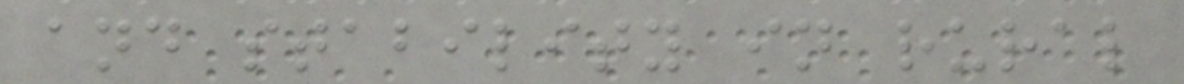and stability in rural
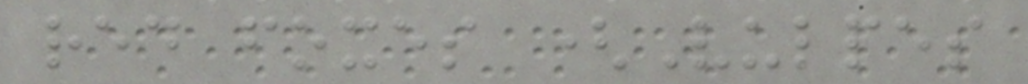red foxes (Vulpes
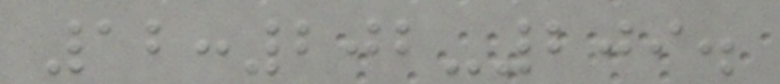12:202-209.
